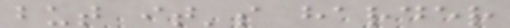but it's harder
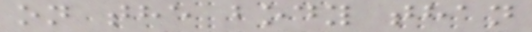on the body than
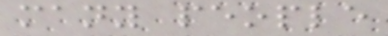many people
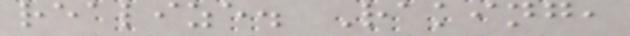realize. Raking,
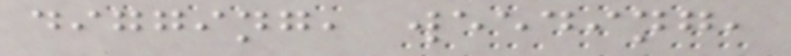digging, weeding,
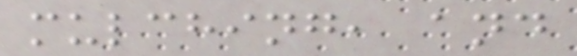mulching, and
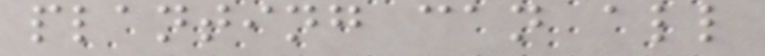planting can all
